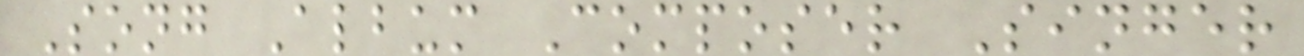Song Album Composer Singer
